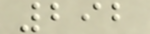292
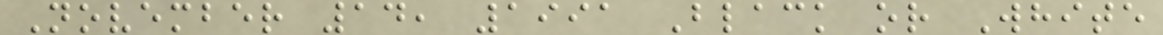November 14, 1991 Black or White
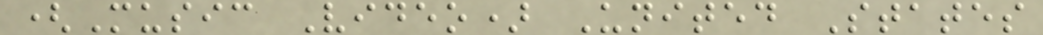(Music Video) United States
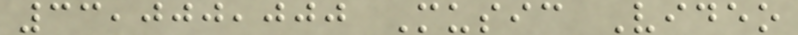33,000,000 Music Video
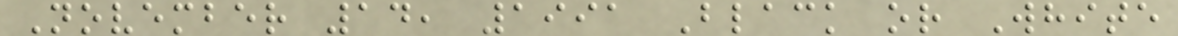November 14, 1991 Black or White
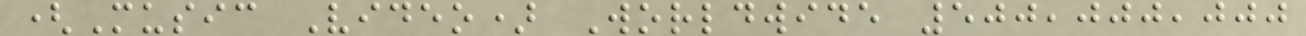(Music Video) Worldwide 500,000,000
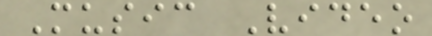Music Video
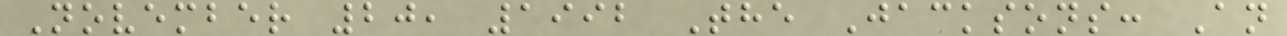November 20, 1992 The Jacksons: An
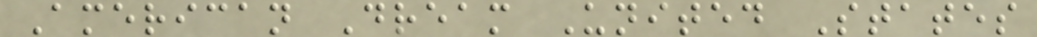American Dream United States
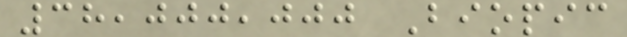38,000,000 Biopic
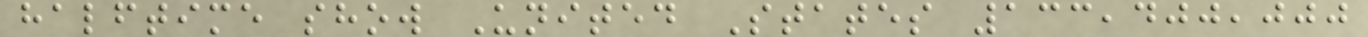halftime show United States 133,400,000
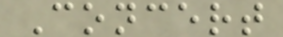Concert
